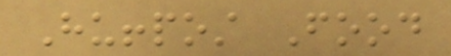Huffpost Food
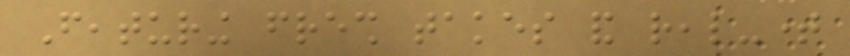Featuring fresh takes and real-time
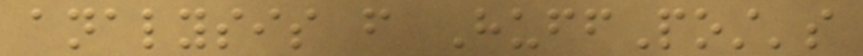analysis from HuffPost's
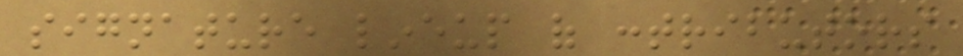signature lineup of contributors
